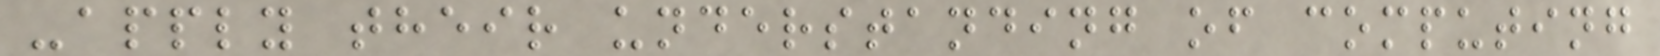-apply their understanding of computing
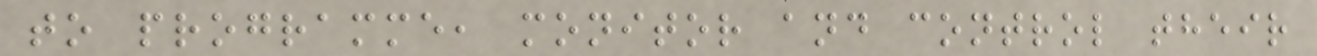to programme, monitor and control their
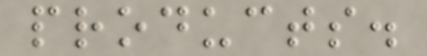products.
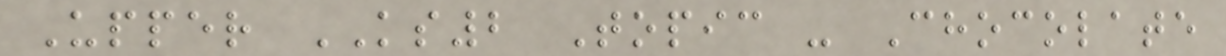Upper KS2 Topic - Chocolate
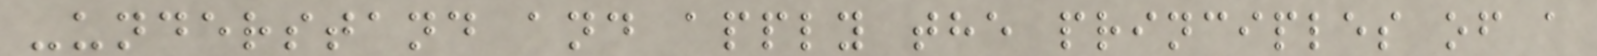-understand and apply the principles of a
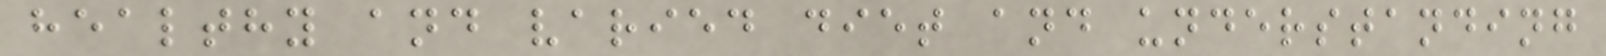healthy and varied diet and understanding
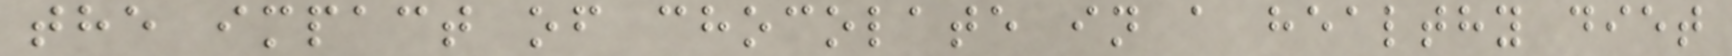the impact of chocolate in a healthy diet
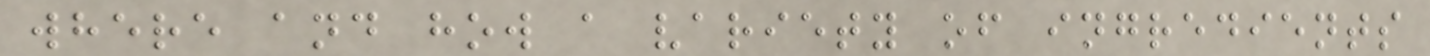where and how a variety of ingredients
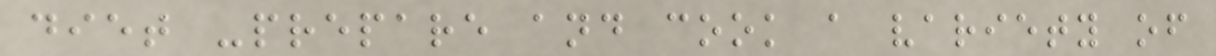diet -prepare and cook a variety of
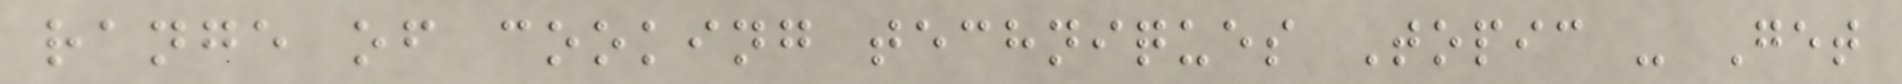range of cooking techniques Topic - Get
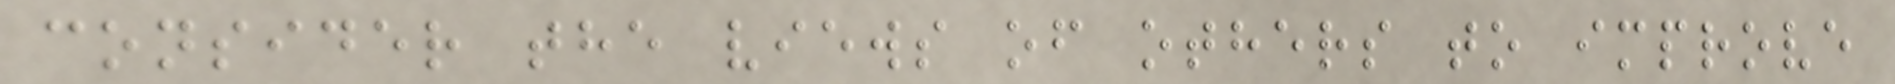consider the views of others to improve
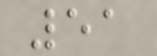51
